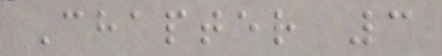Chapter 3
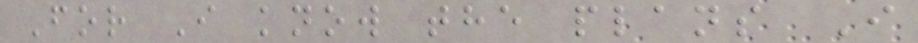For I know the plans I
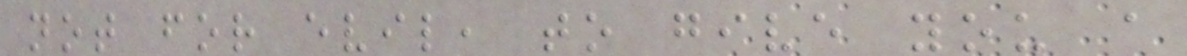not for evil, to give you a
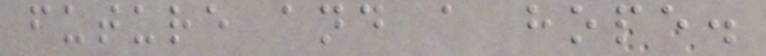future and a hope.
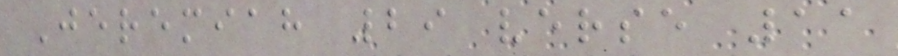Jeremiah 29 verse 11
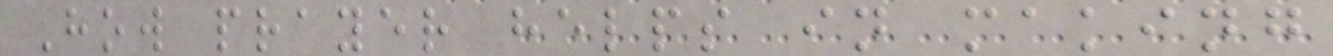How prayer helps in making
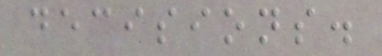decisions.
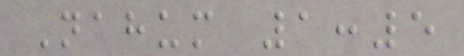Nahum 1:5
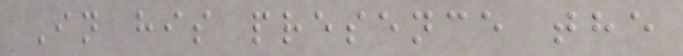In his presence the
